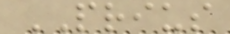PRIUS
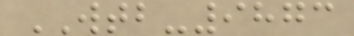WTB-9873
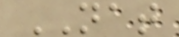NAT
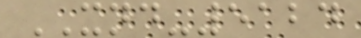XND-5124
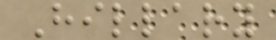Hillary
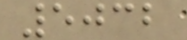5032
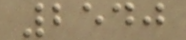2540
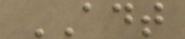ADT
